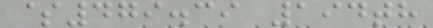$479.39 194th
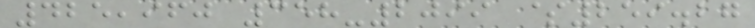425,960 358-2099 $259.27
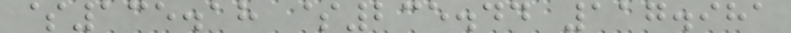$135.18 $235.44 117.981
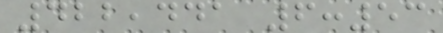422,441 6:53
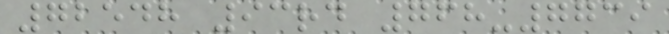72548 93rd 768-7739
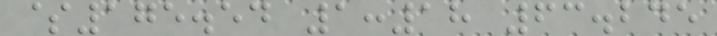$175.54 1:18 63.245
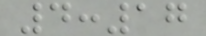4:17
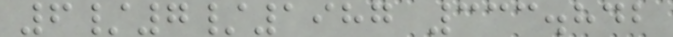6/7/1987 333.842
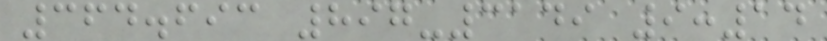364.693 897-3149 9:14
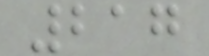217
